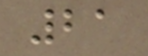21
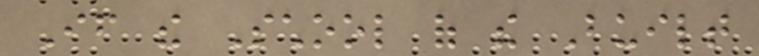If the School of the Built
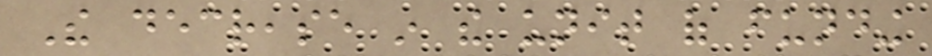The decrease in the unit of funding
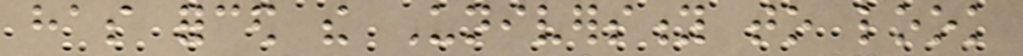has forced the University to look
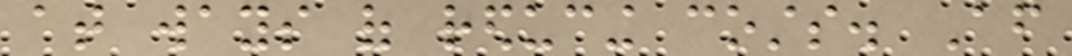at ways of reducing costs. After
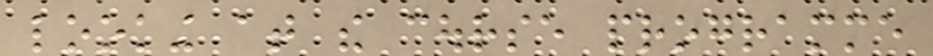looking at the course programme
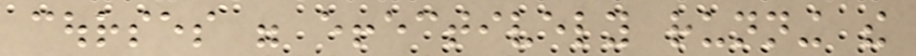courses were effectively running the
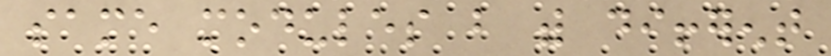same modules but with different
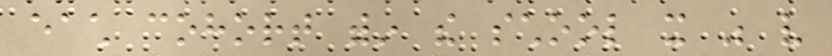each cohort within the school it was very
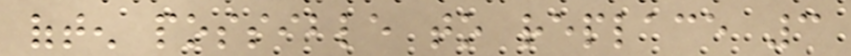often possible to replace 3
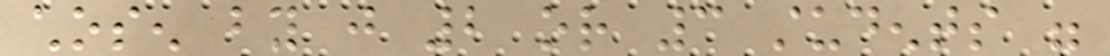chosen by just 2 or 3 students were
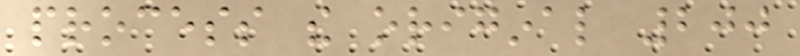process the original 200
